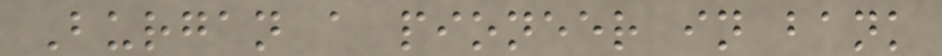Burgan a pioneer in bank
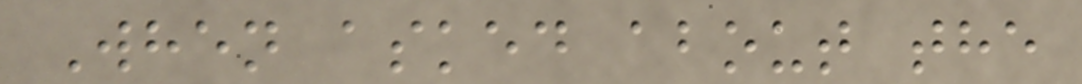When asked about the
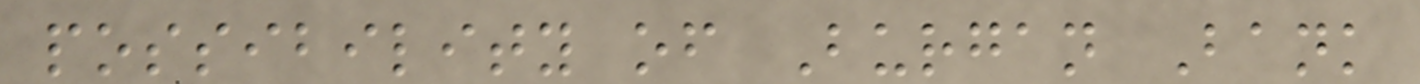possibility of Burgan Bank
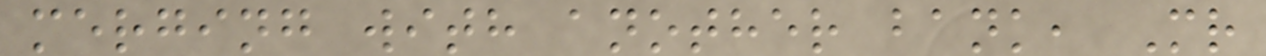merging with another bank, Mr
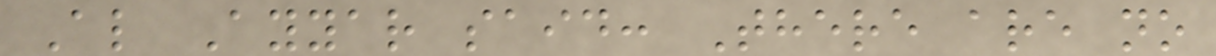Al Ayyar said: There are no
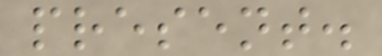present.
